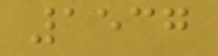1537
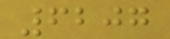6207
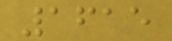1615
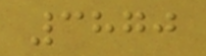3870
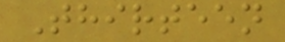Thirteen
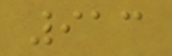913
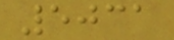5031
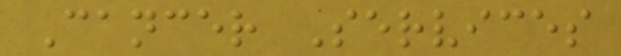Cancer Services
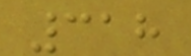318
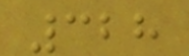328
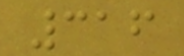316
